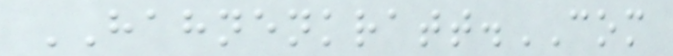HAHNENKRATT.COM
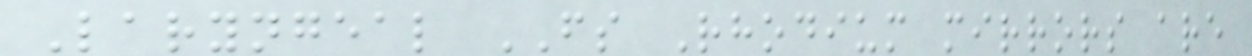Laryngeal FS Rhodium mirrors are
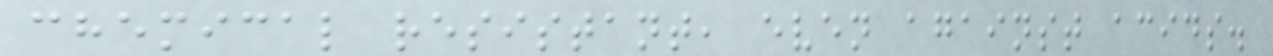chemical resistant, even against acids.
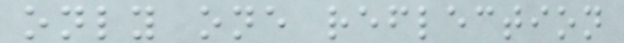only one reflection
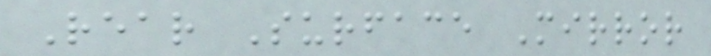Rear Surface Mirror
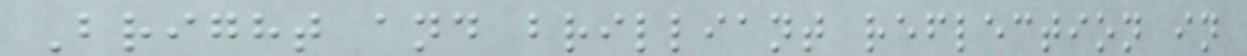Bright and brilliant reflection in
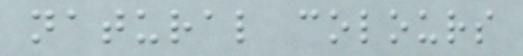natural colours
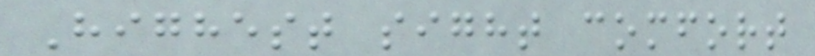Highest sight comfort
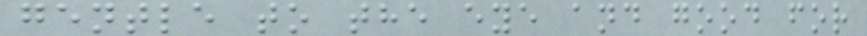gentle to the eye and good for
